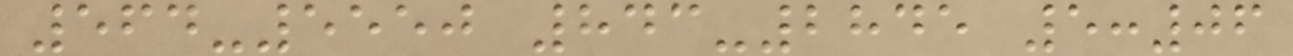564-5550 843-2845 5:06
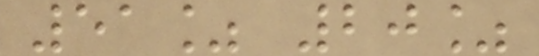51% 20%
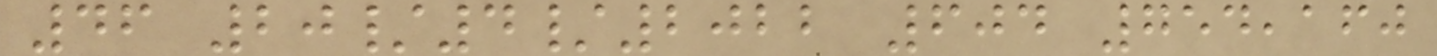46 20/4/2022 604 754,160
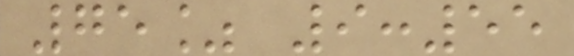75% 9:55
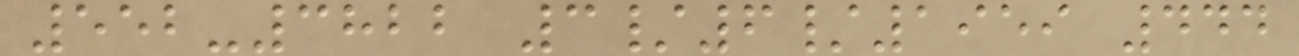552-3822 3/6/1959 444
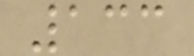133
